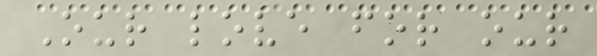Our love for our
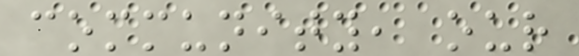community, our
